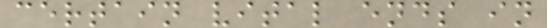certain vital ends in
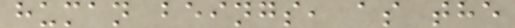human beings, as the
